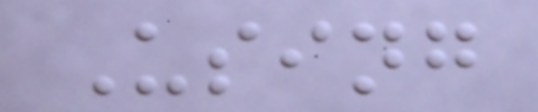Using
